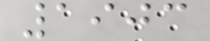1903
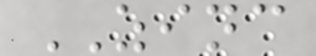ZINC
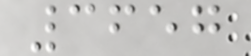3657
